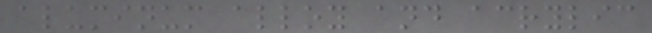aluminum alloy and acrylic
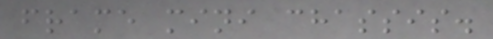frame mini chassis.
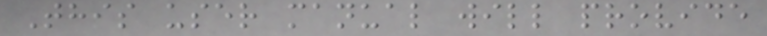This user manual will provide
